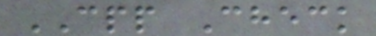CPP Check
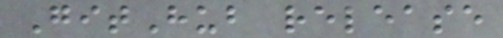GitHub release
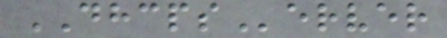DHCPServer
